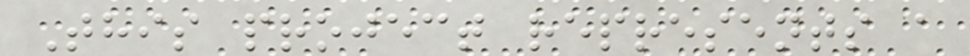This project represents a
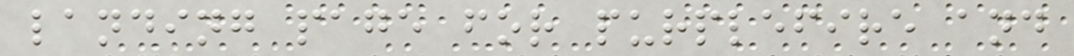landing page for purplefire and
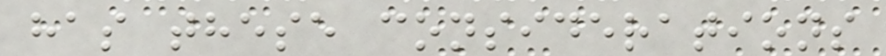has these considerations
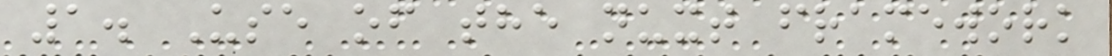1. Use of the nuxt framework
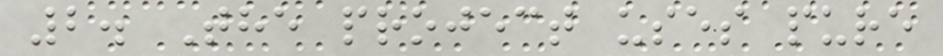2. The project uses pure
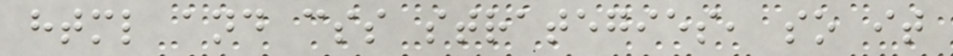html and css strategies, so it
